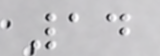14
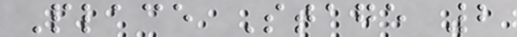Place Stage 2
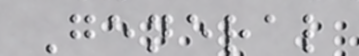General
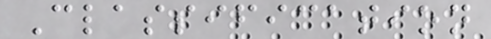Classification
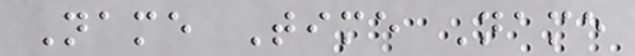Name Time Name
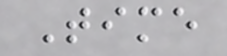Time
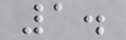1.
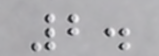2.
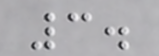3.
